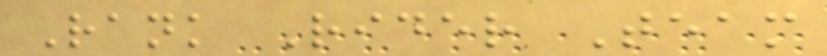Rank Rider Team
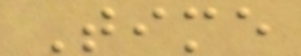Time
